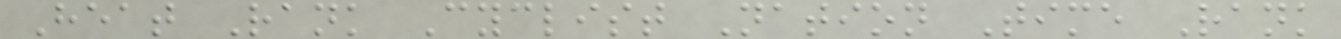Heat Rank Cyclist Nation Time Rank
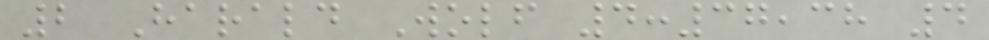2 Harald Wolf 4:37,38 4
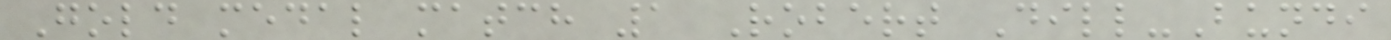Gold medal match 1 Robert Dill-Bundi
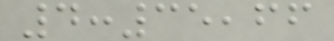4:35,66
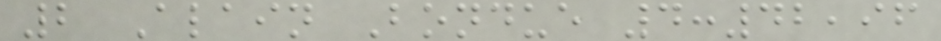2 Alain Bondue 4:42,96
